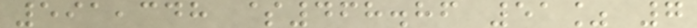591,348 $468.86 51% 7
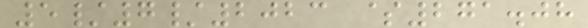5/7/2023 $271.08
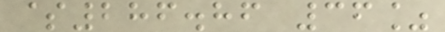$286.86 36%
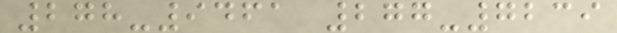278-9461 277-7239
